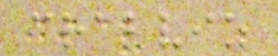crabviz
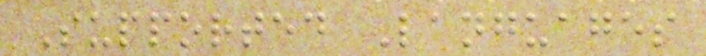Supported Languages
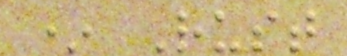* Rust
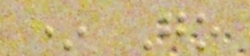* Go
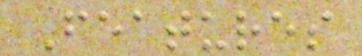Features
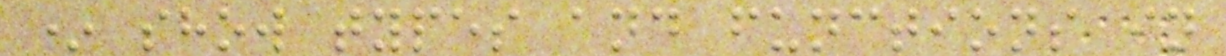* show types and functions in
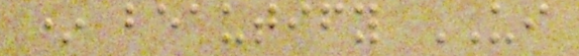* beautify UI
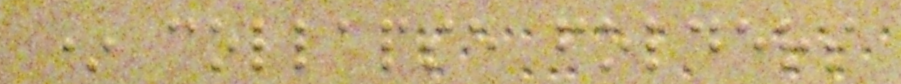* collapse folders
